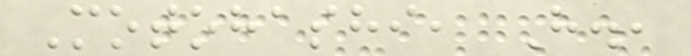Motohashi, H.,
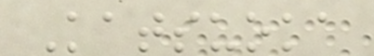Katsuoka
